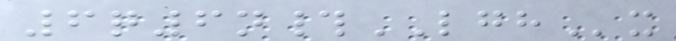6q6n#LGHx
